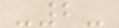-2-
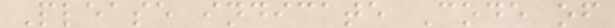Please indicate Code of
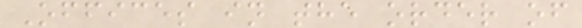Offices in the order of
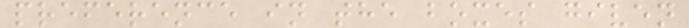preference in the boxes given
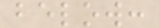below:
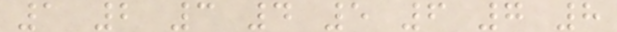1 2 3 4 5 6 7 8
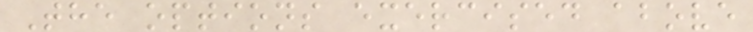The options exercised above
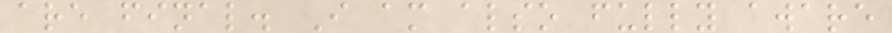are final. I am also fully aware
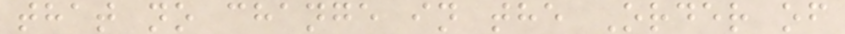that no change in the Order of
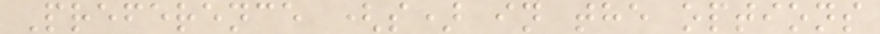Preference (s) in the options
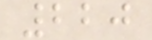220
